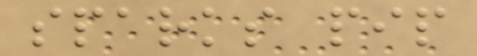sparks pip
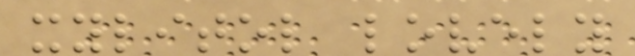xylitol lovely
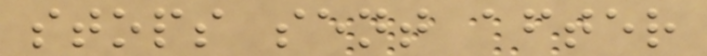stops sent after
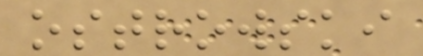ostrowski
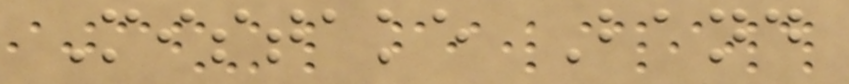Mistake Band
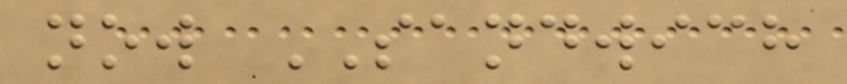now SANDWICH
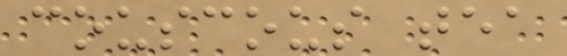couscous tea
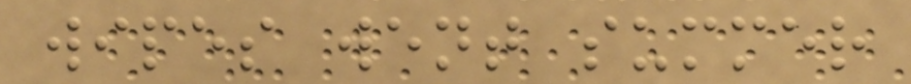wipes went summer
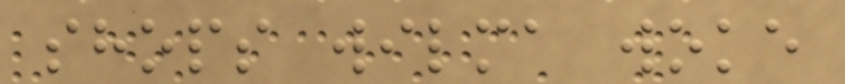shops wilma woke
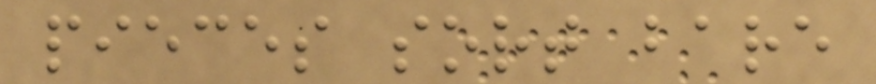pieces sort bare
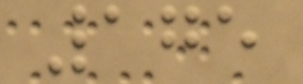175
